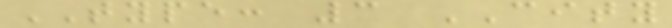TYPE: 3 CITY
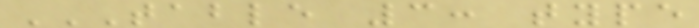TABLE 3: TYPE
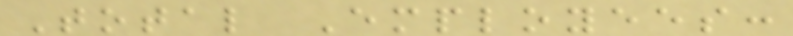Total Employees:
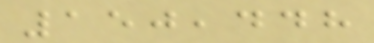150,448
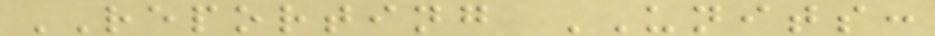REPORTING UNITS:
